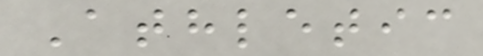Athletic
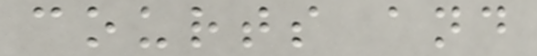courts and
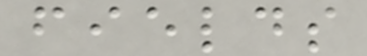fields
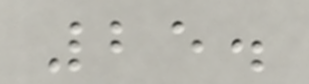25.
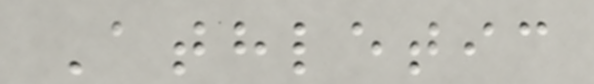Athletic
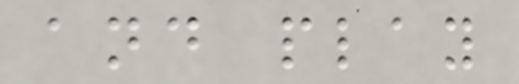and play
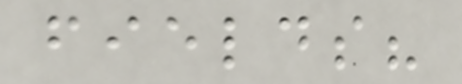fields?
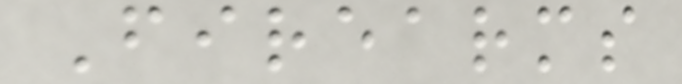Firearms
